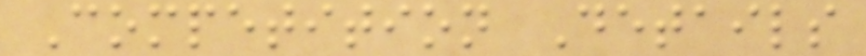Competition Details
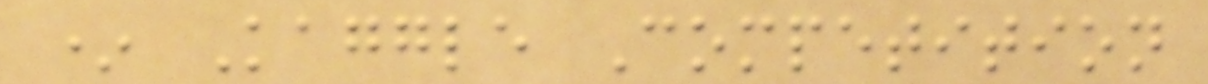* Kaggle Competition
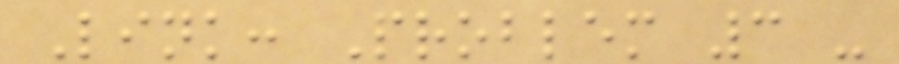Link: Problem 3 -
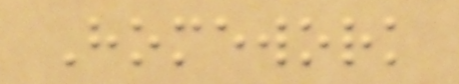Homework
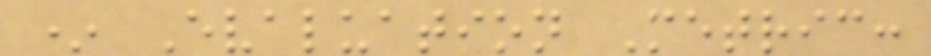* Evaluation Metric:
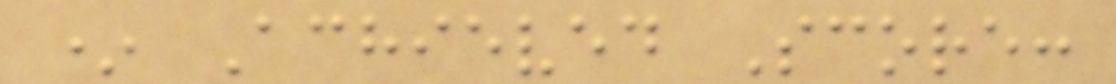* Achieved Score:
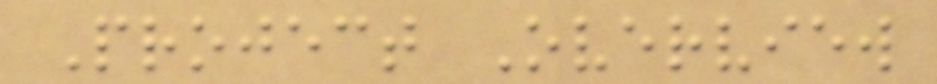Project Overview
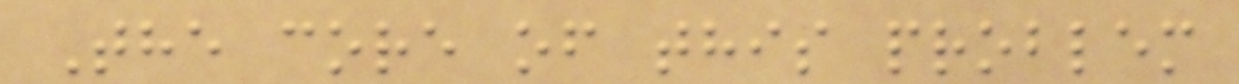The core of this problem
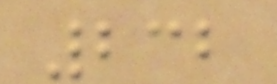232
